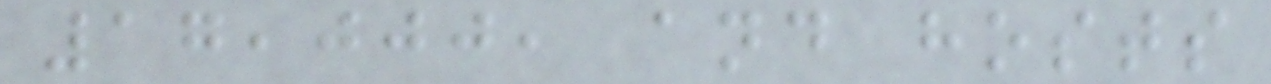17,000, and hosts
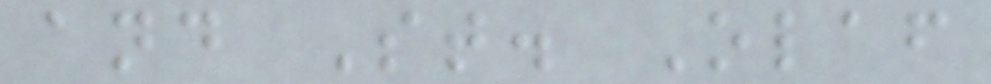and St. Olaf
